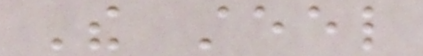The steel
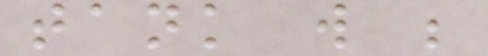tank will be
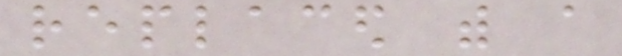replaced with a
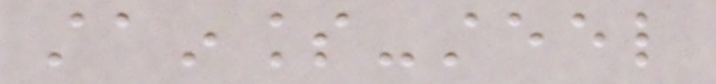stainless-steel
